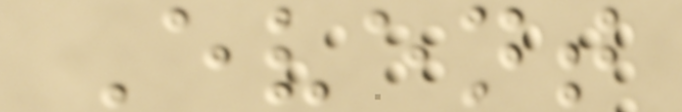Event
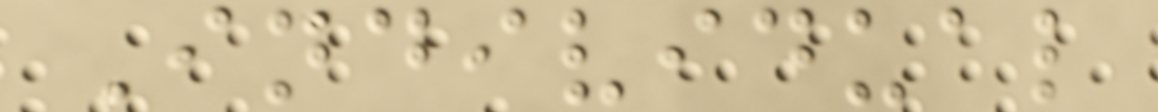Individual
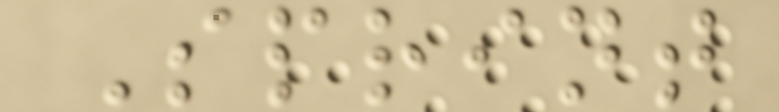Sprint
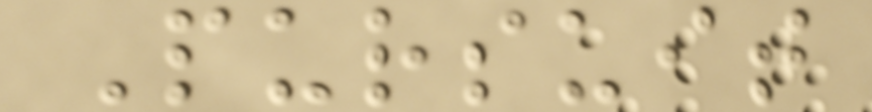Pursuit
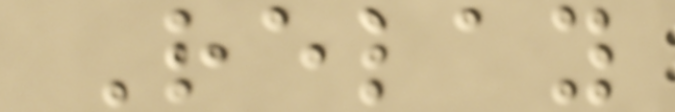Relay
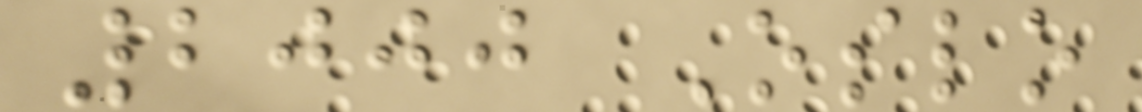2000 Oslo
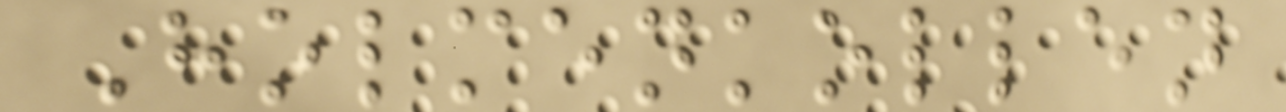Holmenkollen
